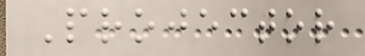Projector
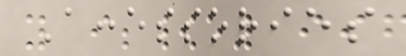Accessories
